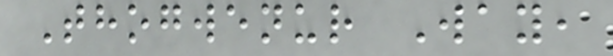Thogwenur Way,
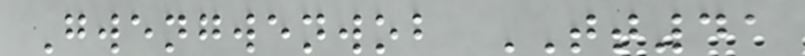Gwengwenwob TT41
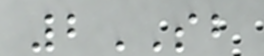2SB
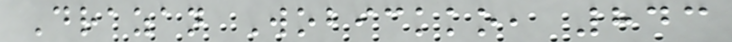Drazan Wobickko, 843
